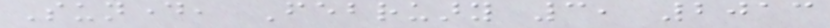Sunday, February 3, 2013
